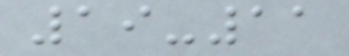19-11
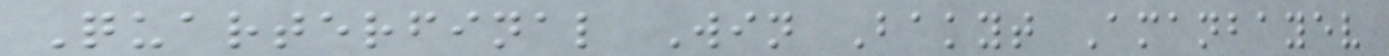Quarterfinal Win Bakyt Amanbayev
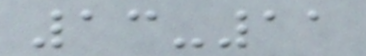13-11
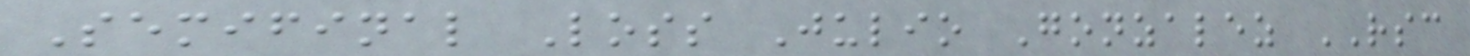Semifinal Loss Julio Gonzalez RSC
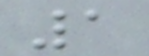1
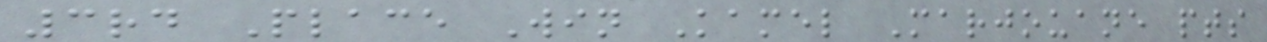3rd Place Win Kamel Marjouane pts
